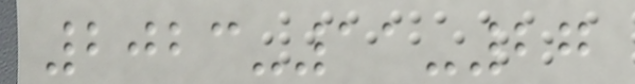2023-11-27
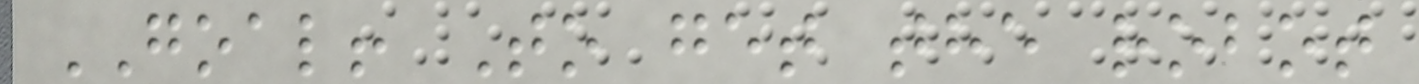GOAL! To get the robot
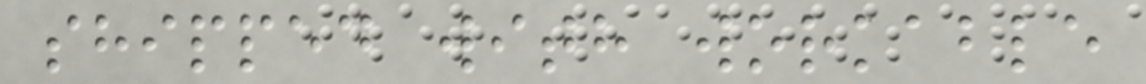shipped with workable
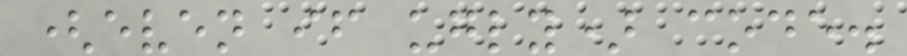(even if ugly) code.
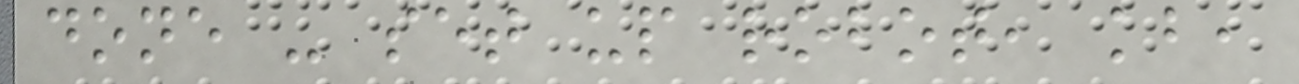done - set up robot, kb,
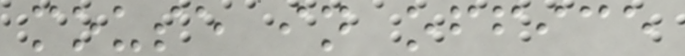mouse in office
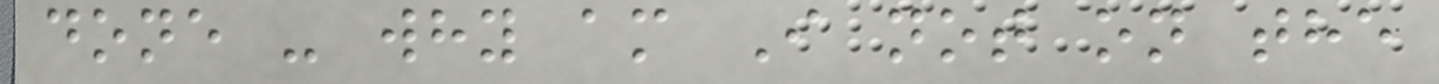done - why am I not on the
